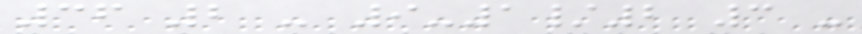36 2 - 9-1/2 3 -
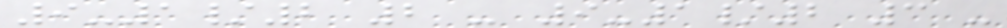9-1/2 2 - 9-1/2 3 -
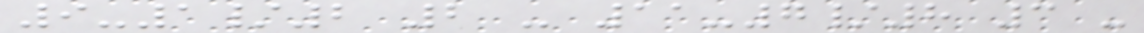9-1/2 2 - 11-7/8 3 -
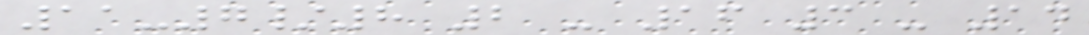11-7/8 2 - 16 3 - 14
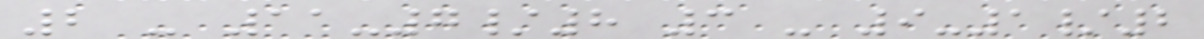2 - 11-7/8 3 - 9-1/2
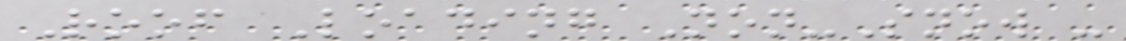Roof Loading Non-Snow -
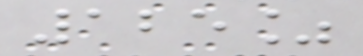125%
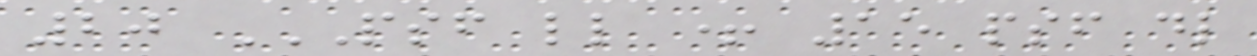20 PSF LL + 15 PSF DL
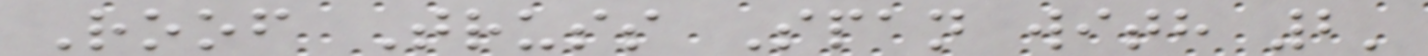Roof Truss Span with 2'
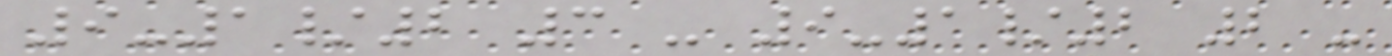9-1/2 3 - 9-1/2 2 -
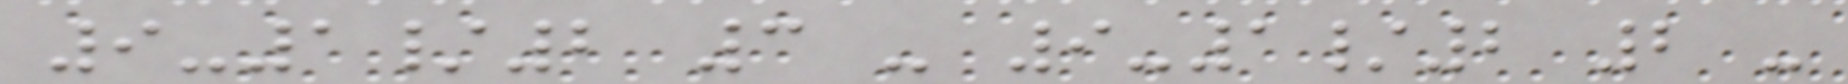9-1/2 3 - 9-1/2 2 -
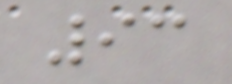93
